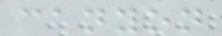canyon
